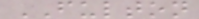FULTON
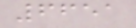6651
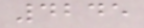4245
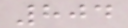804
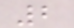2
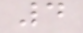4
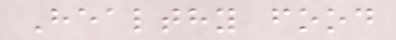Healthy food
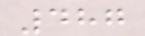487
